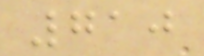710
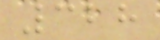328
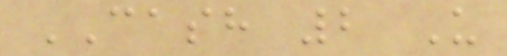CASH 2 U
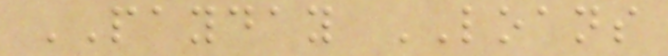PAYDAY LOANS
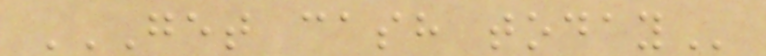GET CASH TODAY
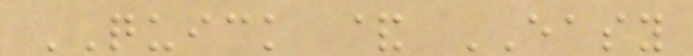QUICK & EASY
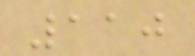110
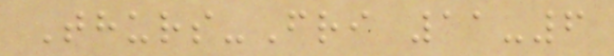Thurs-Fri 11-6
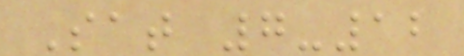Sat 7-12
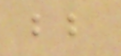bb
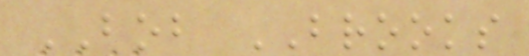BOB BROOKS
